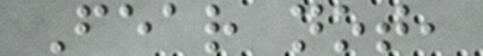Fear not,
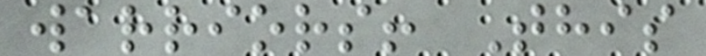warriors! This
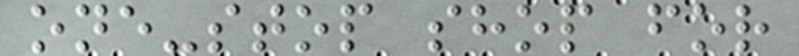one-stop shop for
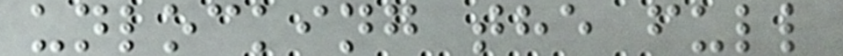unlocking the full
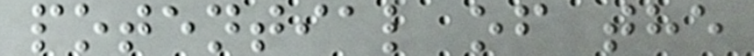potential of the
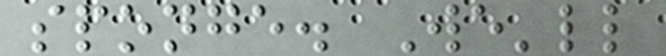sponge. We'll
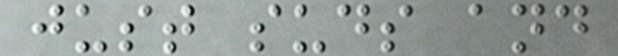just suds and
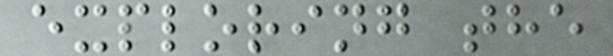exploring the
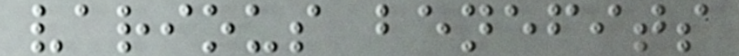various benefits
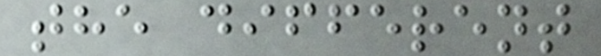the different
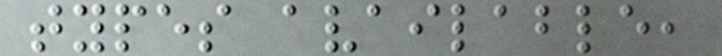types available,
